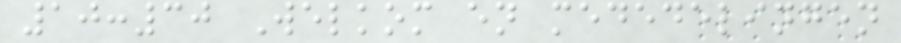10:30 Welkom en mededelingen
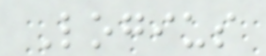Logius
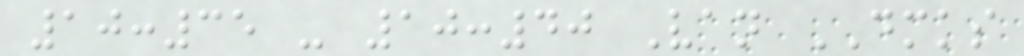10:35 - 10:40 Van DMKS
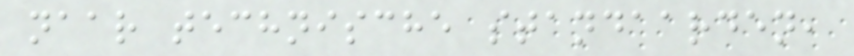naar technische standaarden,
